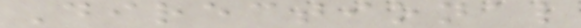Directional
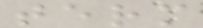term
